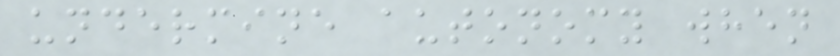undermine autonomy when
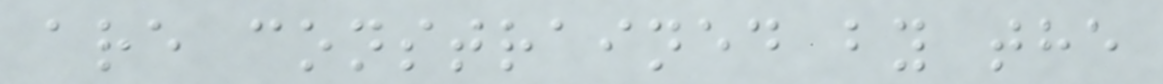are constrained by the
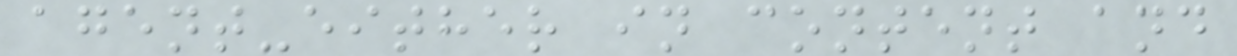agent-either in content and
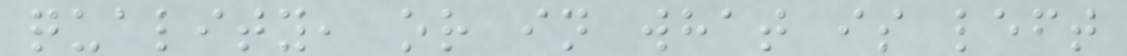quality, or in what is left
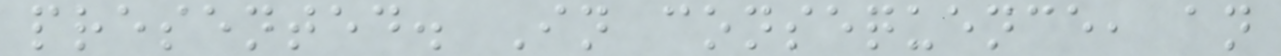presented. In consequence, an
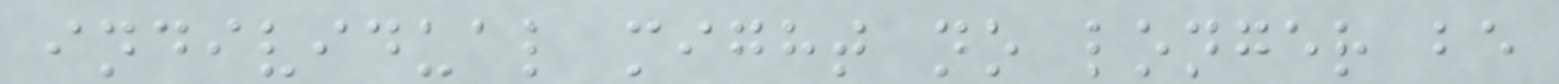individual might no longer be
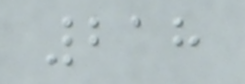218
